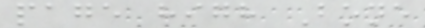page high Bone
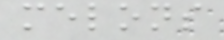melons
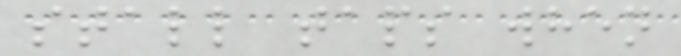stall taps when
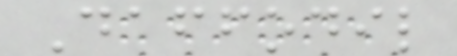Daffodil
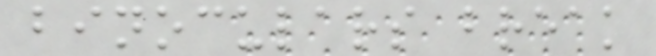binoculars break
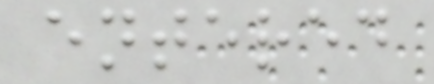entered
